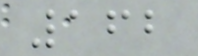162
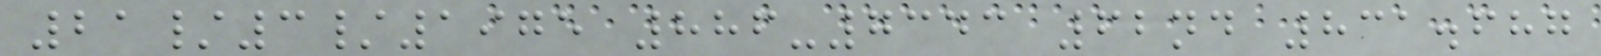21/3/1975 886-7343 62nd 831.687
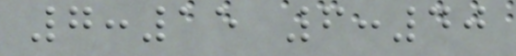7:15 6:40
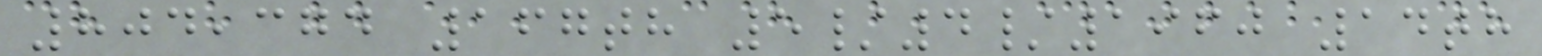804,374 167th 5/4/1960 14th
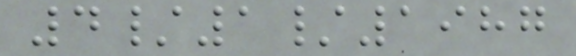4/1/1987
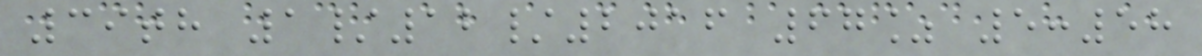39th 1/12/2016 67% 5:58
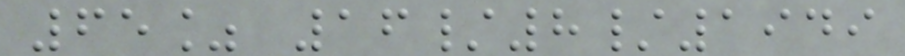65% 16/8/1949
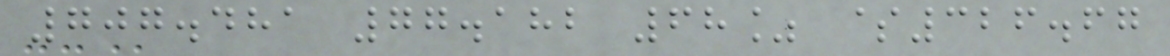707.481 77.182 68% $326.67
